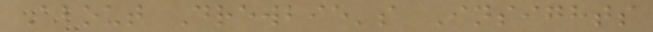About Drewbie's Insights
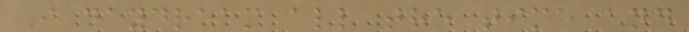I daydream all the time and
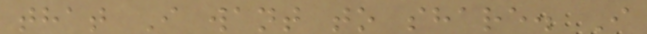that I want to share. I
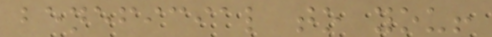beneficial to you!
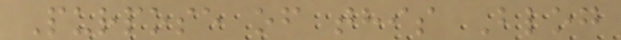Purpose of this Blog
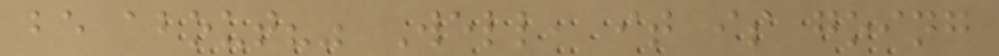be about?" Well, it is going
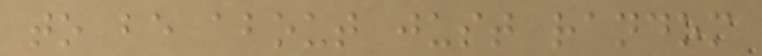to be about just random
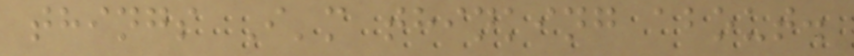things I'm thinking about.
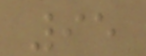95
